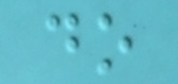do
